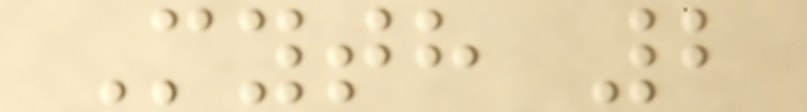Myth 2
